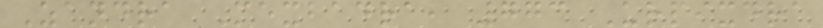Zandra Mexbadra, 773 Urpixdra
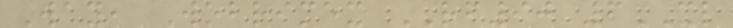Way, Wobrimex RF90 6XL
